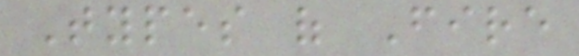Types of Fire
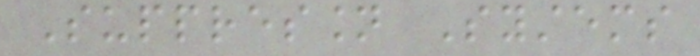Suppression Systems
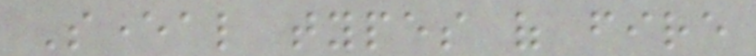Several types of fire
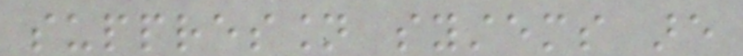suppression systems are
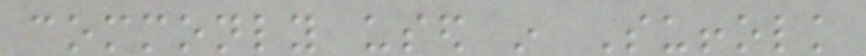commonly used in Suffolk
